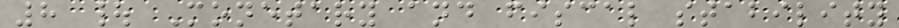8 | Monetary and fiscal stability
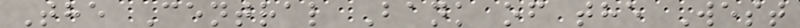The Central Bank of the West
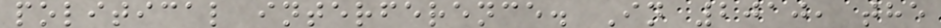political interference. In 2010, the
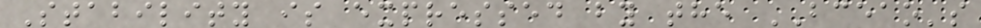Stability is expressed by the BCEAO's
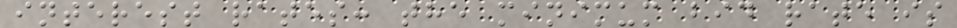interest rates: the minimum bid rate is
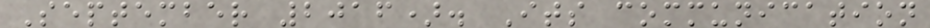September 2016). Its communication
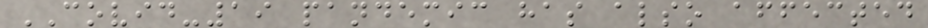COVID-19 pandemic has also affected
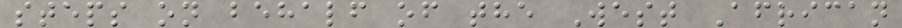steps on behalf of the West African
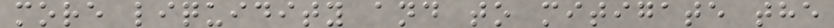more liquidity and to mitigate the
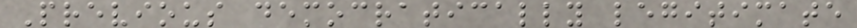Previous democratically legitimate
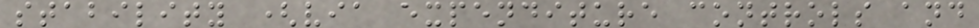stability (via expenditure controls and
